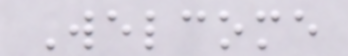Welcome
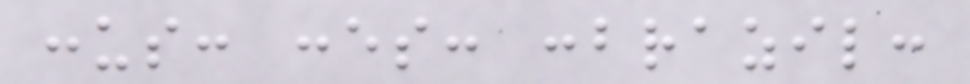:us: :es: :brazil:
